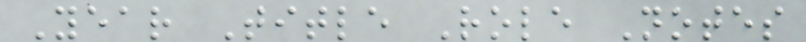Year Title Role Notes
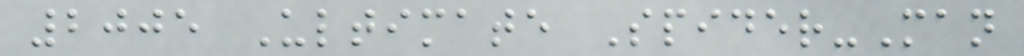2005 Ultimate Spider-Man
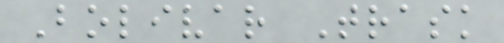Bolivar Trask
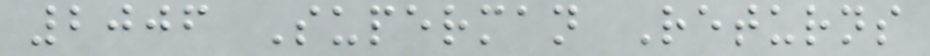2006 Superman Returns
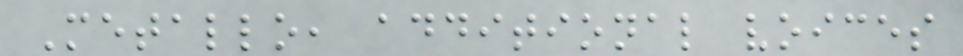Metallo, additional voices
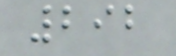292
